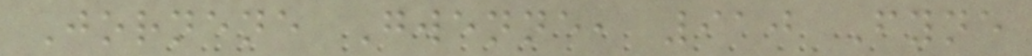Jornene Gwenne, 910 Fyne
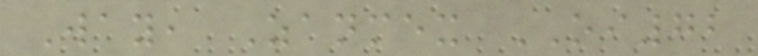Way, Zanmex OI72
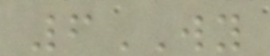6WY
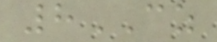8CZ
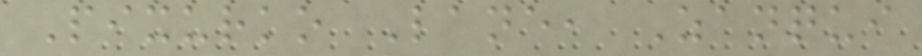Pixurko Lane, Zanqui
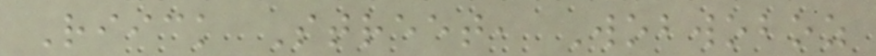Riick Street, Wobwoboz
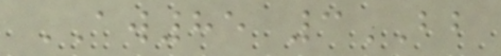AW85 3BB
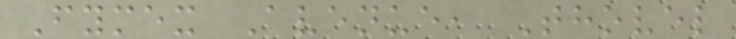Fymex Avenue, Thovel
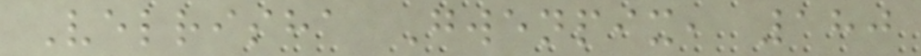Velrisha Gwenpix, 180
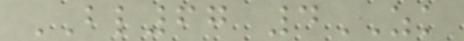BL67 4ZK
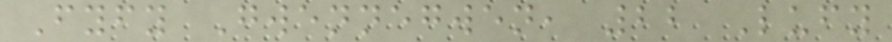Fyfy Gwennegwen, 22 Lufy
